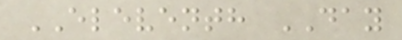ELEVENTH DAY
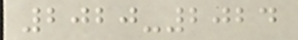2020-2024
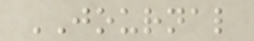JOURNAL
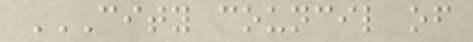CITY COUNCIL OF
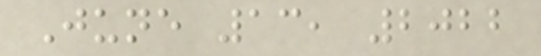June 13, 2022
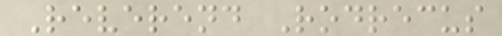Reverend Rodrecus
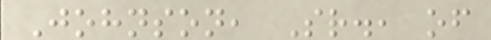Johnson, Sr., of
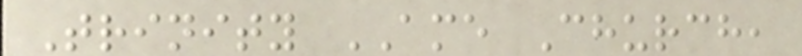Trinity AME Church,
